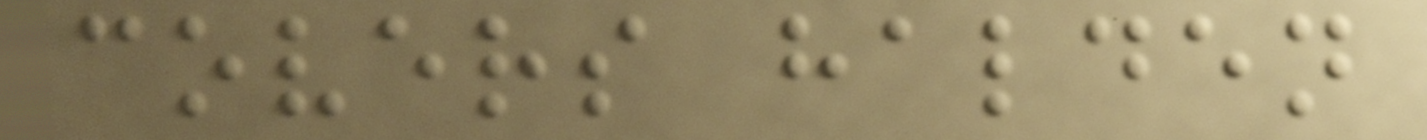covers halden
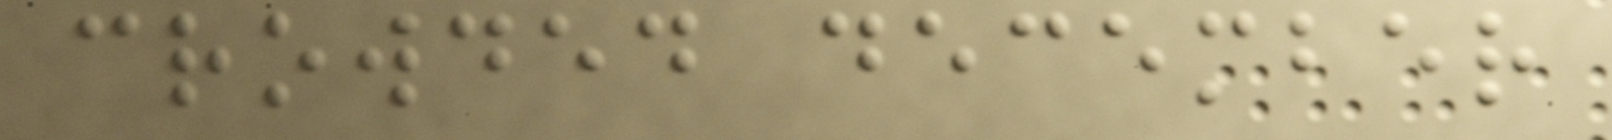crowded december
